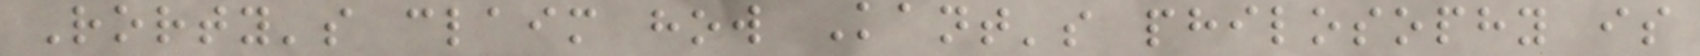Rorty's claim how Kant's philosophy is
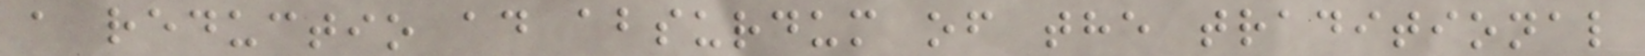a reductio ad absurdum of the traditional
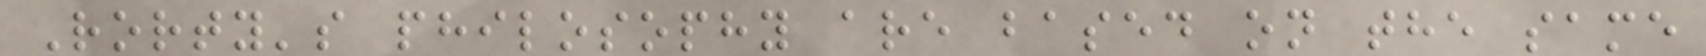Rorty's philosophy are based on the same
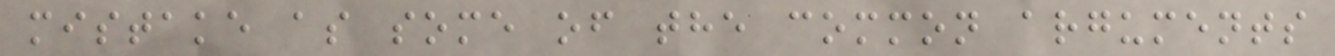mistake as some of the common arguments
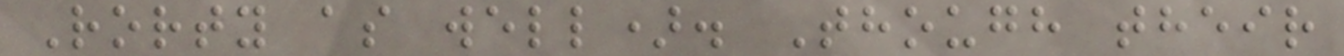Rorty as well). Though their
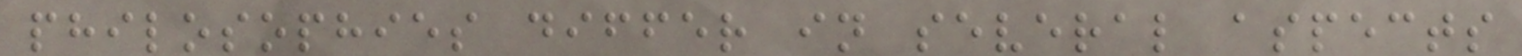philosophies differ in several aspects
